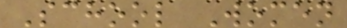School Women
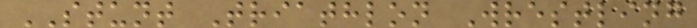STUNT Triathlon Wrestling
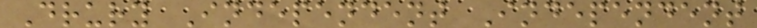Drury Independent Independent
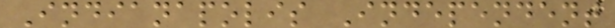Indianapolis Independent
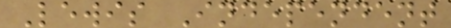Lewis Independent
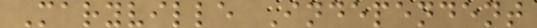Maryville Independent
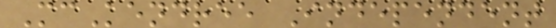McKendree Independent
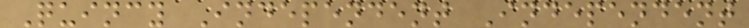Quincy Independent Independent
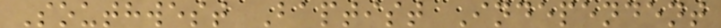Southwest Baptist Independent
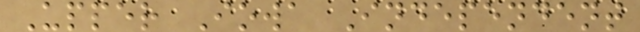Upper Iowa Independent
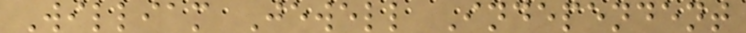William Jewell Independent
